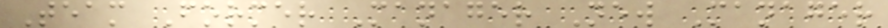Team Former Manager New Manager
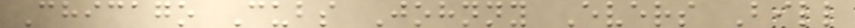Chicago Cubs Johnny Evers Bill
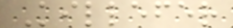Killefer
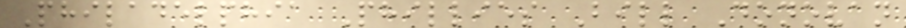Philadelphia Phillies Bill Donovan
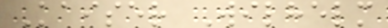Kaiser Wilhelm
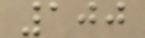100
